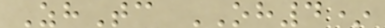ZhTc OH4*
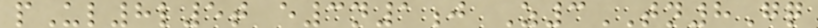pUl8l5t e3n1j Z3TN8Gq
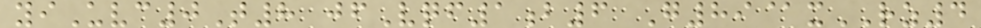yiUvc0T8 jfVqf1b6 G89@xRZ4
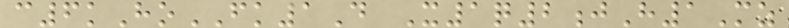c6kHoFK1D X1q2jH1Mz
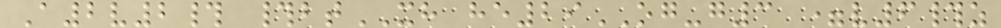A2v2# #btXH he29OG-g3 =v6#z
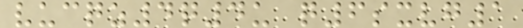vucqz4q4u q6sxvg1
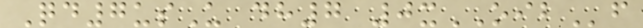Qd7usU dh7 0xOIBf
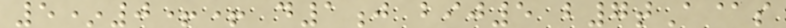5*0++ d1j bij5 b7tA@s
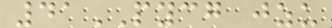41PYCG jzu
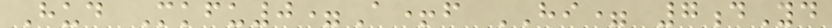Hud Mkfu0=A+f HI= 7dYd
